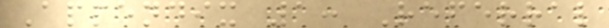Appendix 1: Referral
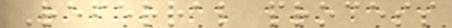Referral process
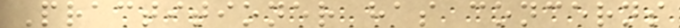Practitioner has concerns
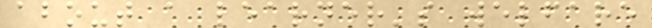about a learner's welfare
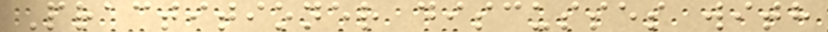Practitioner discusses with
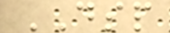DSP
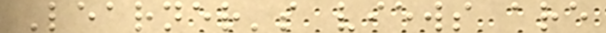Learner's views are
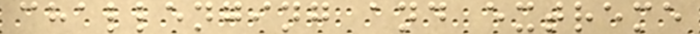challenging and extreme
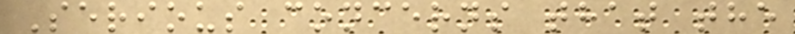Serious concerns that the
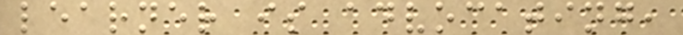learner is advocating,
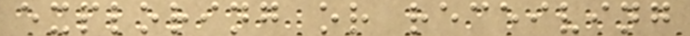exploring or receiving
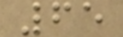65
